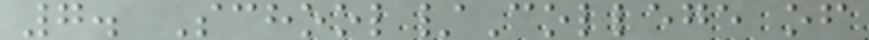7. School/College of
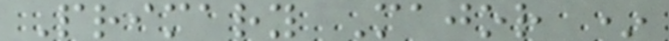Primary Major *
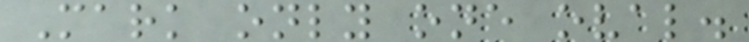Mark only one oval.
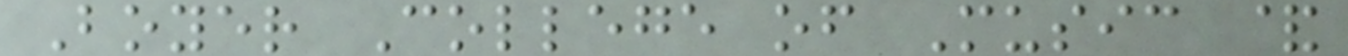Boyer College of Music &
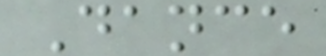Dance
